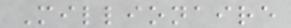Millionaire
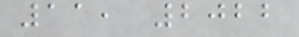11, 2022
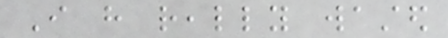I have really wasted
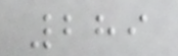289
